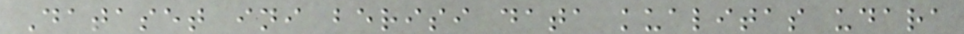Dataset ini berisi data kualitas udara
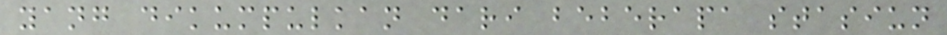yang dikumpulkan dari beberapa stasiun
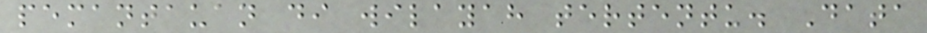pemantauan di wilayah tertentu. Data
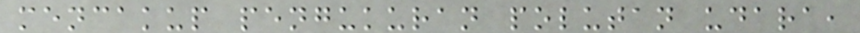mencakup pengukuran polutan udara,
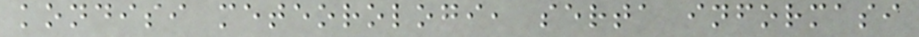kondisi meteorologi, serta informasi
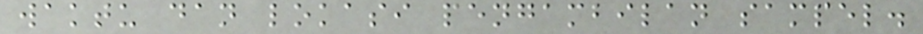waktu dan lokasi pengambilan sampel.
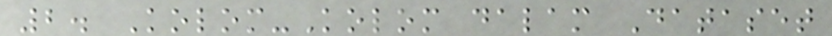2. Kolom-Kolom dalam Dataset
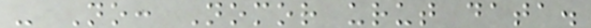- No: Nomor urut data.
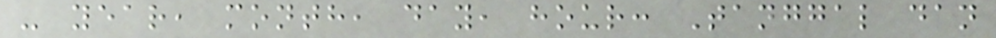- year, month, day, hour: Tanggal dan
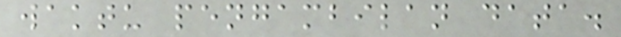waktu pengambilan data.
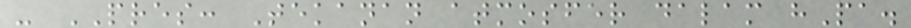- PRES: Tekanan atmosfer dalam hPa.
